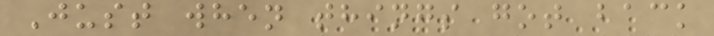Just when things got back
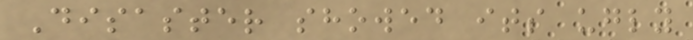Disaster showed its ugly
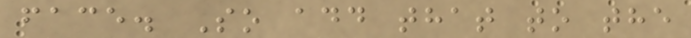face. So add that to the
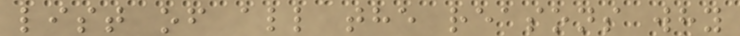list of all the reasons why
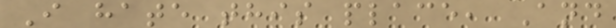I hate this place, And
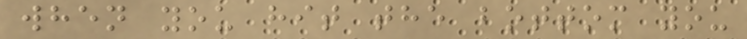when you hit the bottom you
